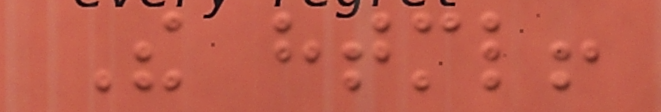The html!
